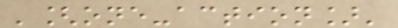'[one-action]'
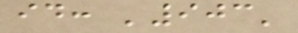id: '903'
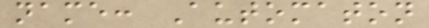name: Automaton
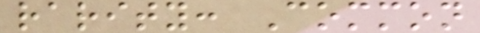rarity: Common
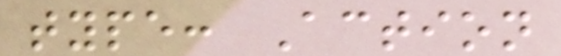type: Action
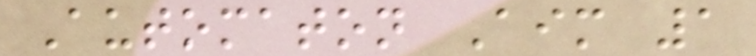Automaton Aim 1
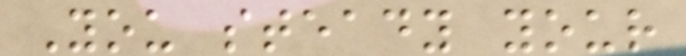You steady your
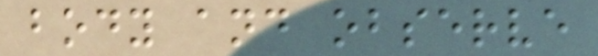body and observe
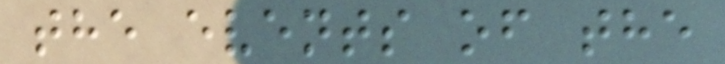the events of the
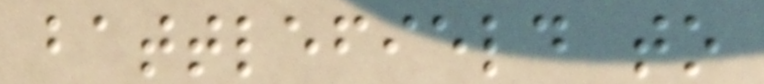battlefield to
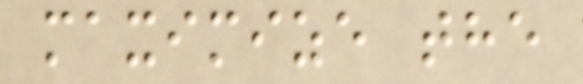maximize the
